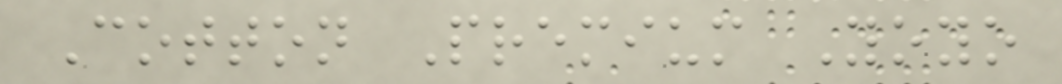Cotton Premium Yoyo
